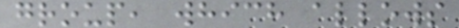group, which allows
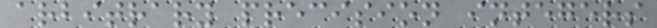arbitrary precision integers
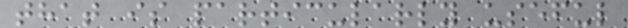that is particularly useful
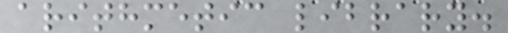arithmetic library.
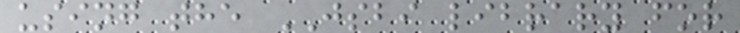using the JSBI library for
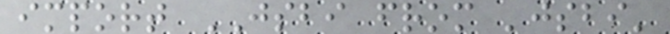import JSBI from 'jsbi'
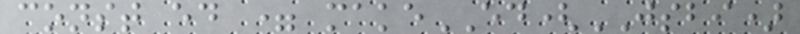const ed = makeED(JSBI)
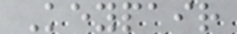Keypair
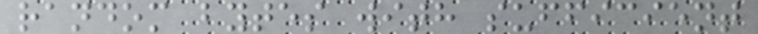random bytes with sufficient
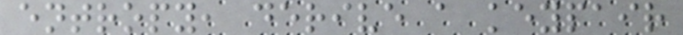entropy, derive a keypair
